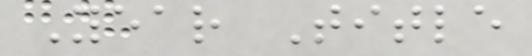Year Title
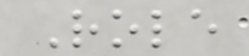Role
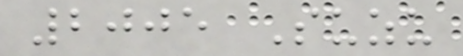2005 Suzu
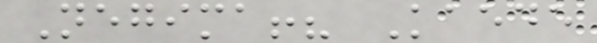Negima!? Kaede
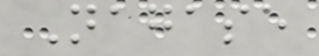Nagase
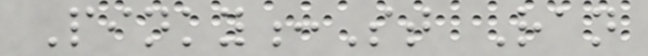Pinky:St Ran
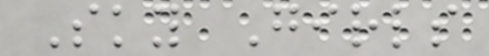Sky Girls
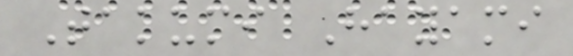Takumi Hayami
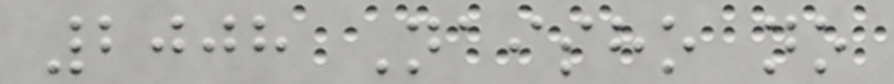2008 Naisho no
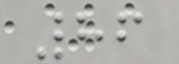86
